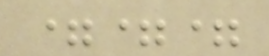===
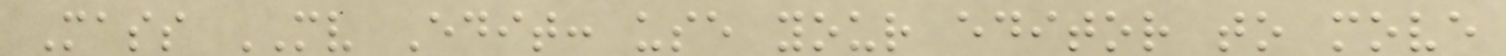Mass MV Edit: use your editor to move
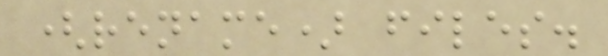(rename) files.
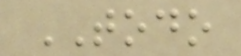TODO
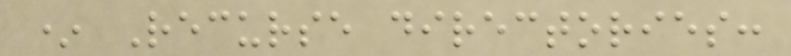* Recurse directories:
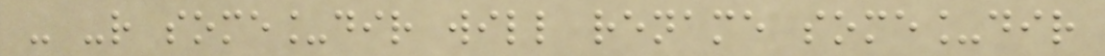- -r some_dir will rename some_dir
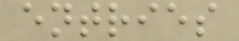entries
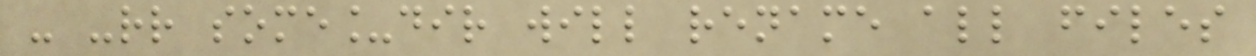- -rr some_dir will rename all files
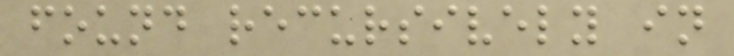found recursively in
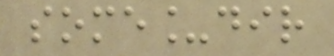some_dir
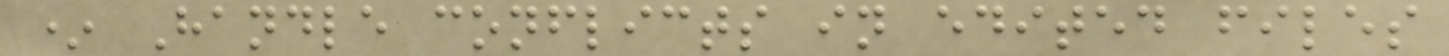* Handle conflicts in edited files
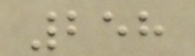258
